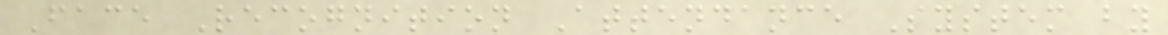Face Recognition Attendance System by
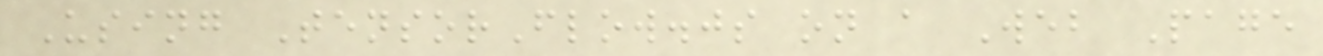Using TensorFlow.js on a Web Page
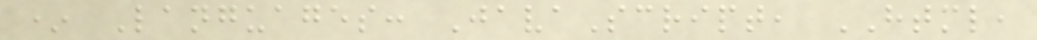* Languages: JavaScript, HTML,
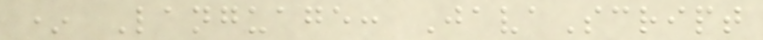* Language: JavaScript
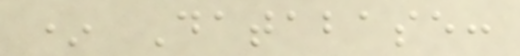* Database:
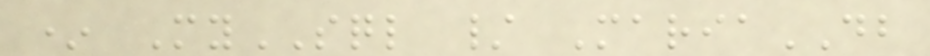* MySQL / MariaDB
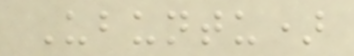Ubuntu)
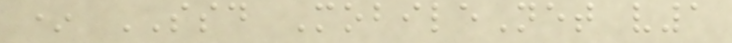* SSD MobileNet v1
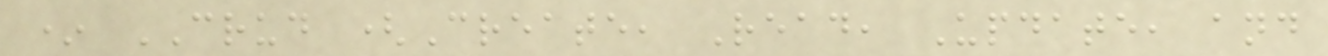* CRUD (Create, Read, Update, and
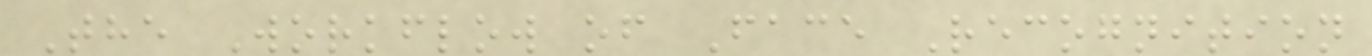The Workflow of Face Recognition
